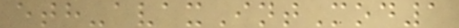eth-avaxIntMod1
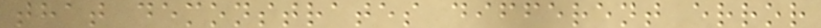that demonstrates different error
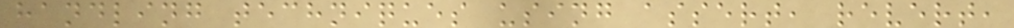handling techniques using assert, revert,
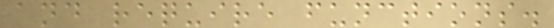and require functions.
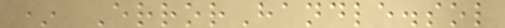* ErrorHandle.sol
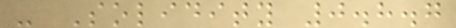- Solidity 0.8.7
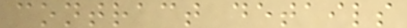contract details
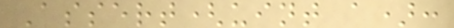Assert(uint a):
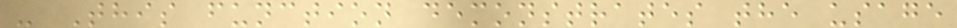- This function demonstrates the usage
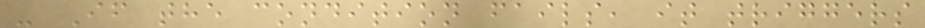- If the condition fails, it triggers
